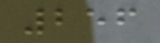256
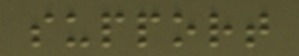support
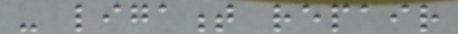- ligament repair
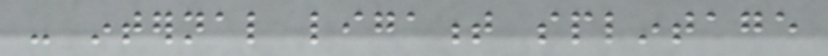- internal ligament splintage
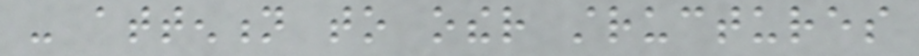- attention to other structures
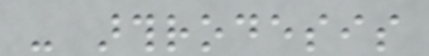- arthrodesis
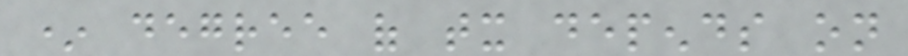* degree of tx depends on
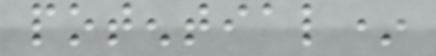potential*
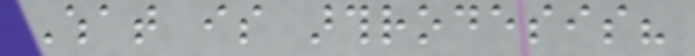What is arthrodesis?
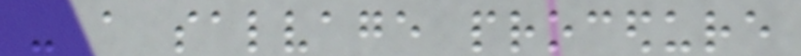- a salvage procedure
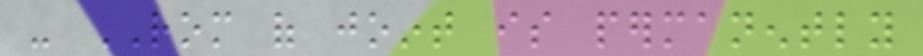- ROM of joint is permanently
